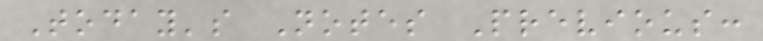Today's Notes Previous:
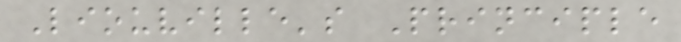Liouville's Principle
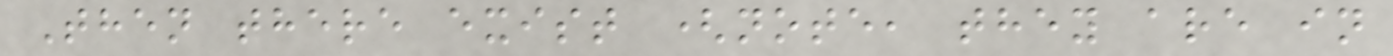Then there exist (note, they are in
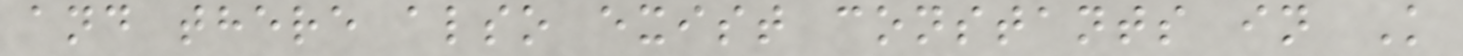and there also exist constants in K
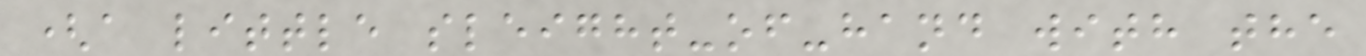(a little sleight-of-hand with the
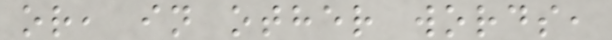or, in other words,
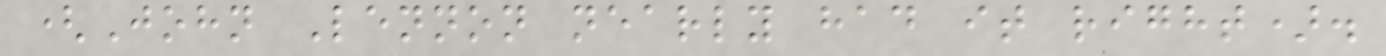(John Lennon nearly had it right).
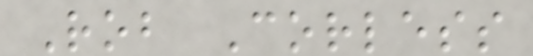Rob Corless
